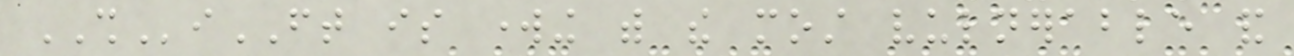SHiFT is working with the most vulnerable and
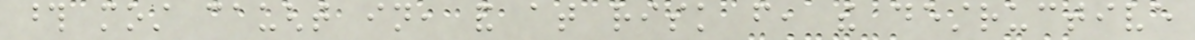those most caught in, and at risk from, the destructive
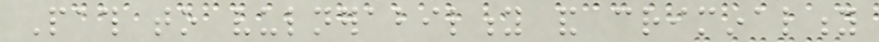Path to vulnerability and criminality
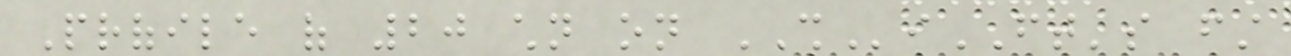Profile of 20 children on SHiFT's first
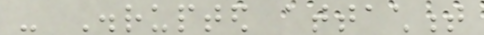- Disrupted attachment
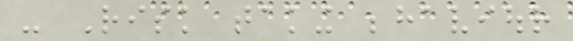- Risk taking behaviour
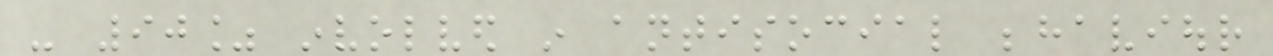- 90% involved in antisocial behaviour
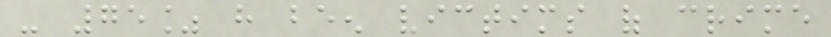- 75% have been victims of crime
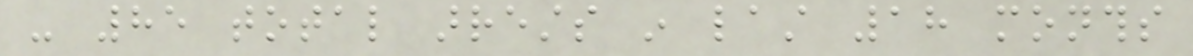- 85 total arrests in last 18 months
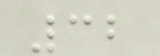32
